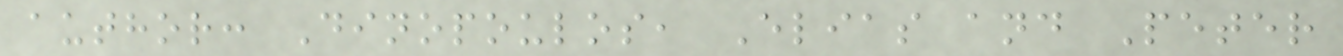author: Dinopoulos, Elias and Peter
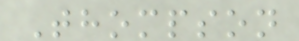Thompson
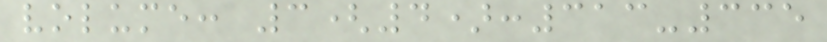volume: 3(4):313-335
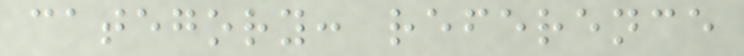category: reference
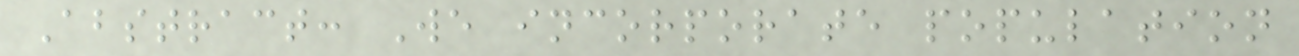Abstract: We incorporate population
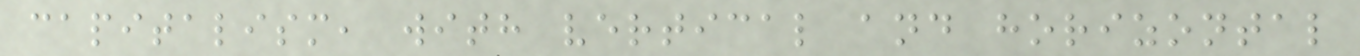capitalism, with vertical and horizontal
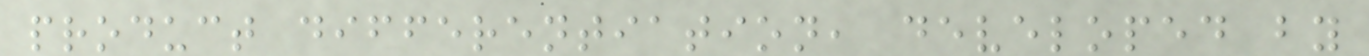product differentiation, developed by
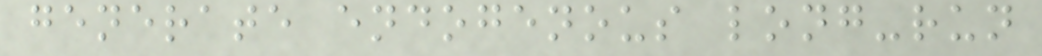generate endogenous long-run
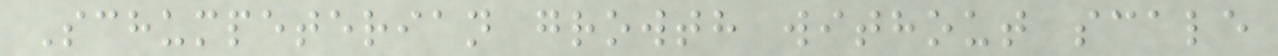Schumpeterian growth without scale
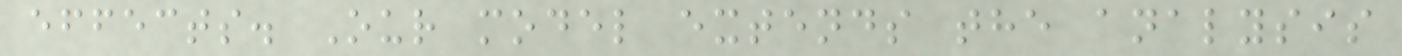effects. Our model extends the analysis
